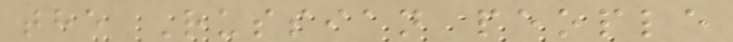the Russian people
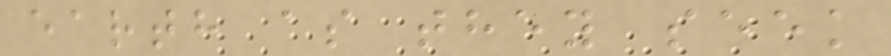earth as they seek
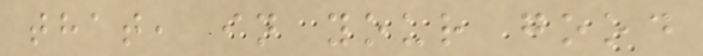that, in your good
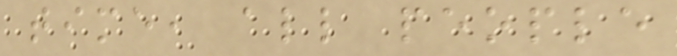time, all people
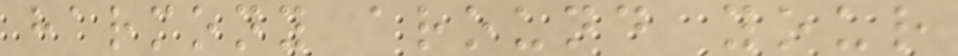harmony around your
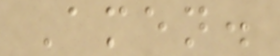Amen.
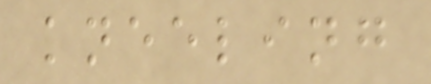kneeling
